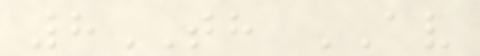8TH AV
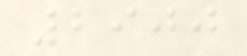2900
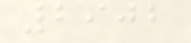2902
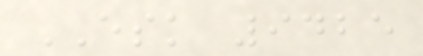ESK 9425
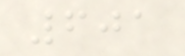601
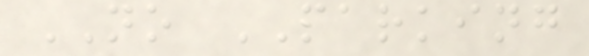NO PARKING
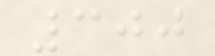300
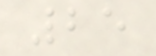25
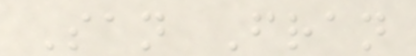San Fran
